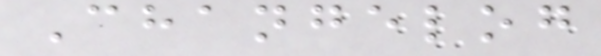Changelog
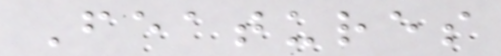Features
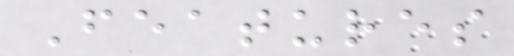Features
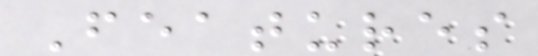Features
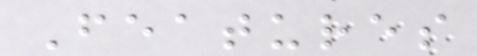Features
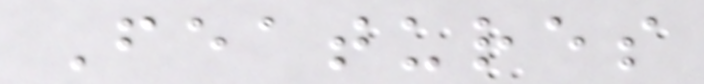Features
